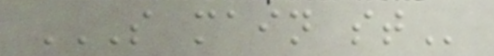S MAIN ST
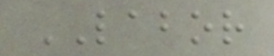LABOR
